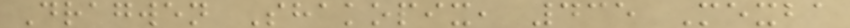Dragwen Shakopix, 435 Mexba
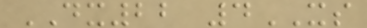DX22 4XS
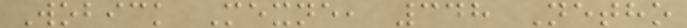Wobick Mexne, 348 Netho
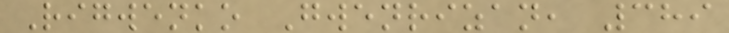Rigwenko Gwenrizan, 389
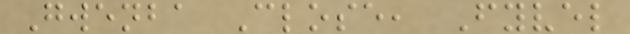Gwenba Close, Fyvel
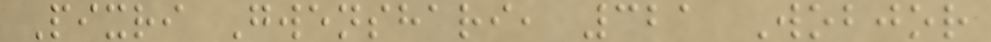Pixri Gwenshari, 321 Wobjor
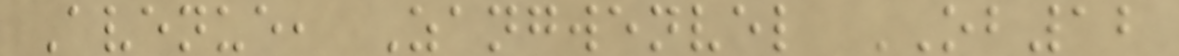Avenue, Zangwenvel OB12
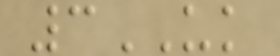3UK
